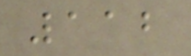112
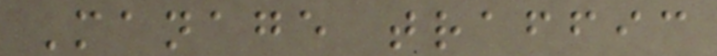Manage traffic
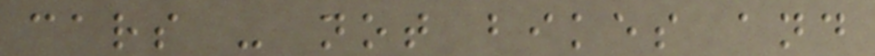cars - not bikes and
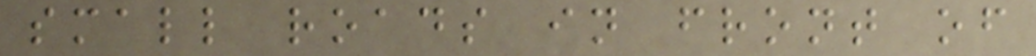small roads in front of
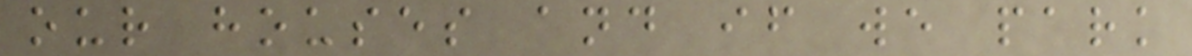our houses and if we park
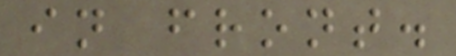in front.
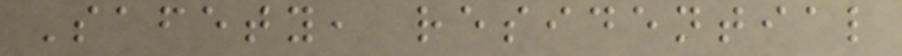Safety, residential
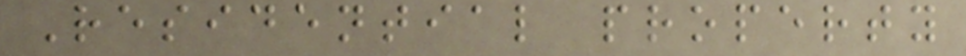Residential property
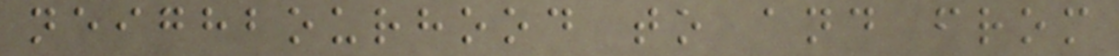neighbourhood to and from
